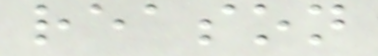reason
